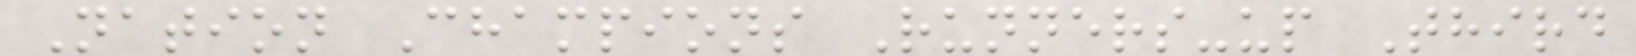Nation Champions Runners-up Third
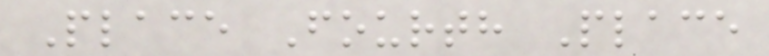Place Fourth Place
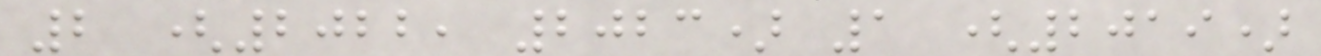2 (2022, 2023) 1 (2019)
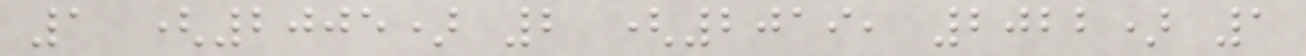1 (2005) 2 (2019, 2022) 1
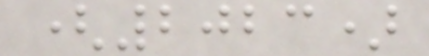(2023)
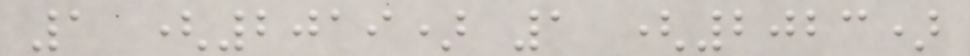1 (2019) 1 (2023)
